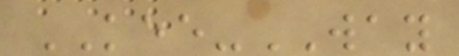KEE-WAY
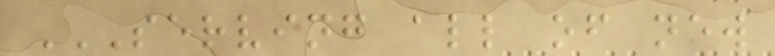SERVING ALL OF NEW
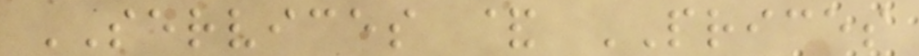SERVICES & PRICES
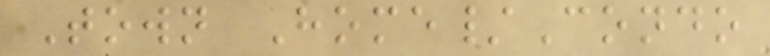Town Home/Condo
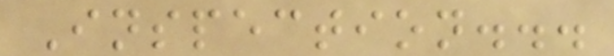Inspection...
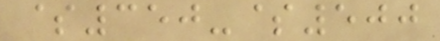$350-$500
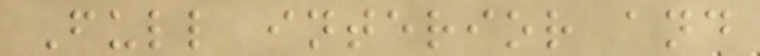Full interior and
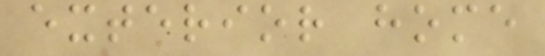exterior home
